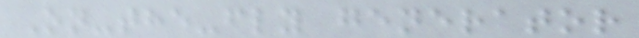On-the-fly generator
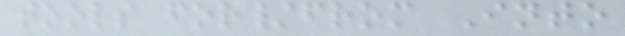tools for/from Into
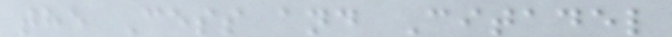the Cess and Citadel
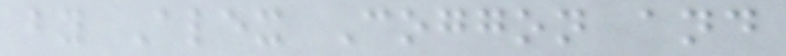by Alex Coggon and
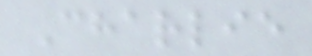Charlie
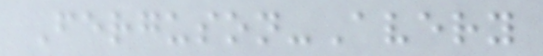Ferguson-Avery
